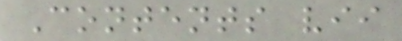Contents vii
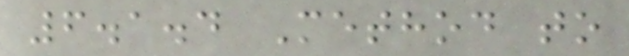6.1.4 Method to
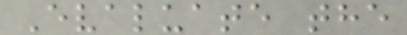Evaluate the
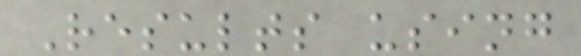Results using
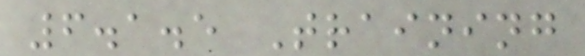6.1.5 Training
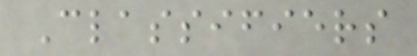Classifiers
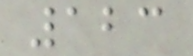123
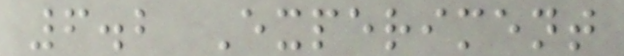6.2 Experiment
